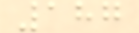187
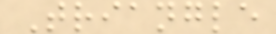Triangle
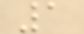1
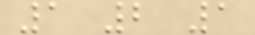1 2 1
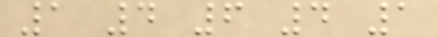1 4 6 4 1
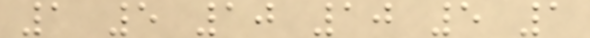1 5 10 10 5 1
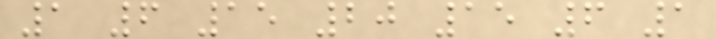1 6 15 20 15 6 1
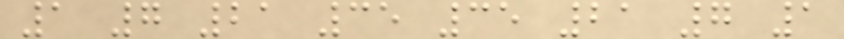1 7 21 35 35 21 7 1
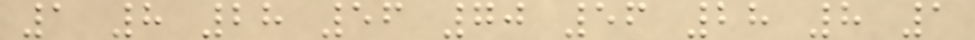1 8 28 56 70 56 28 8 1
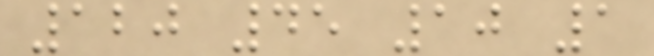120 45 10 1
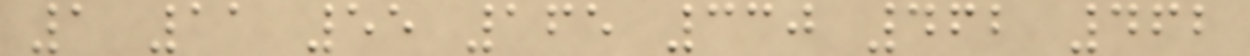1 11 55 165 330 462 462
